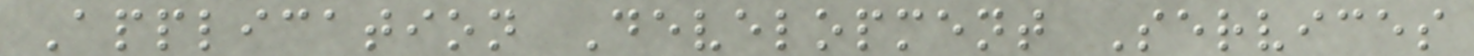Application Development Services
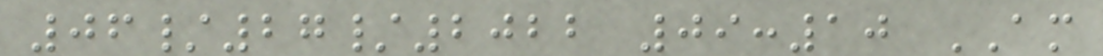06/27/2022 09:10 AM
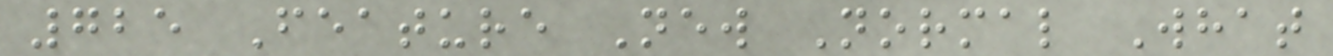725 Feature New Normal What
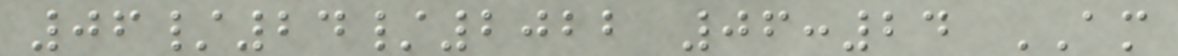06/24/2022 06:24 AM
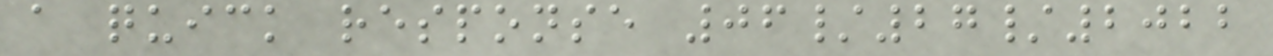a quick response 06/27/2022
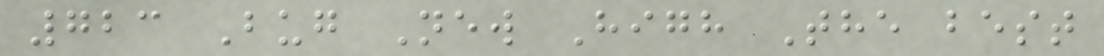723 Bug New High The best
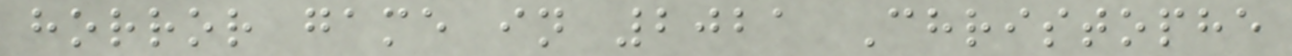horror game in 2021 Christophe
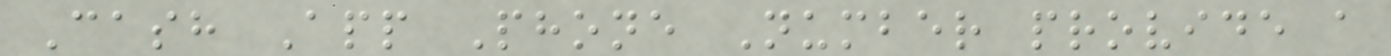Cash App Phone Number provide a
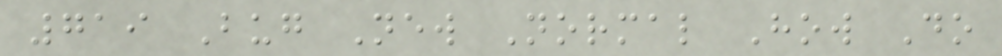719 Bug New Normal How Do
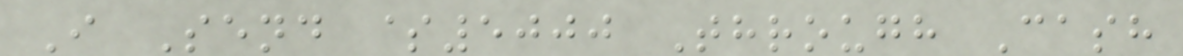I Send $5000 Through Cash
